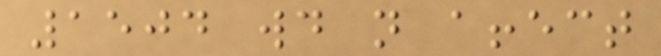1504 would not affect
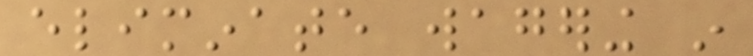eliminate wagering in
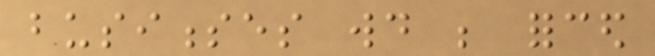businesses would be forced
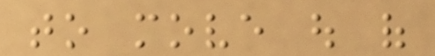to move out of
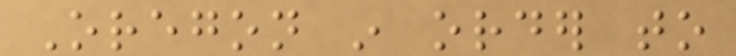Oregon in order to
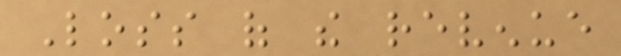Loss of the revenue
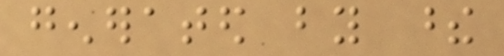generated by these
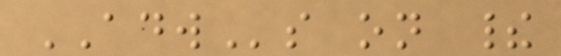ADWs on their
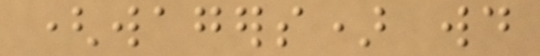(wagers) would
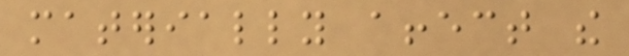materially affect the
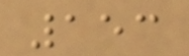153
